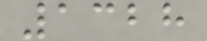1328
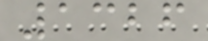1326
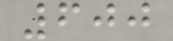600
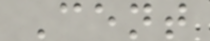Cent
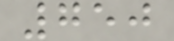750
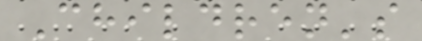Children's
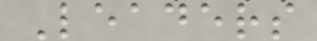Leaders
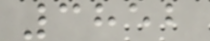3852
